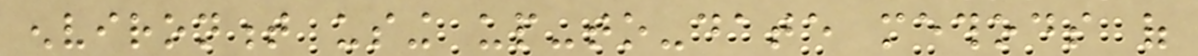environment using up-to-date methods of
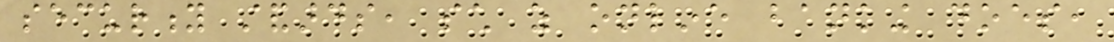security standards, such as online banking does,
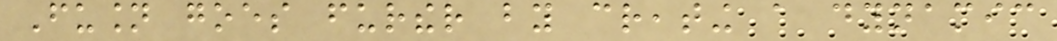Fusion goes further by creating a dynamic
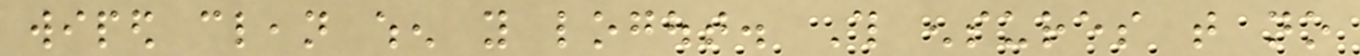wiped clean when you logout. This ensures that no
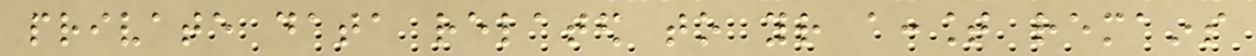private data related to your account remains
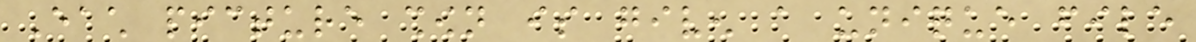Each picture shown is given a unique file
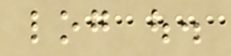log out.
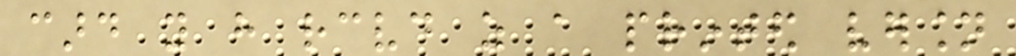card you have received as a printed version
